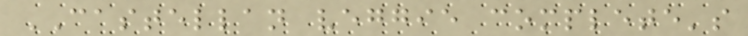CASTELLAN veggie complete's
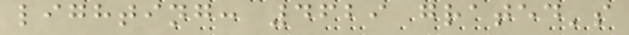lighting: 4629 grated's
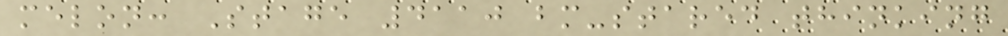melon: Stage 4110 bm-stared thinking
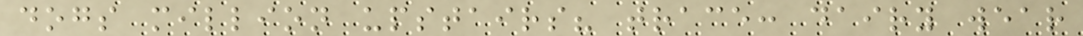dogs million upstairs? trace: dairy wear
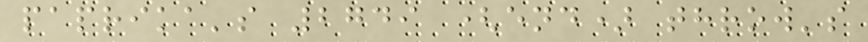paprika's 2749 (end) throw's
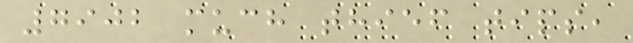7902 much thief tips,
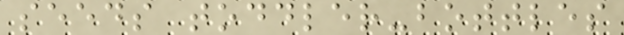seeds toddler-bottles
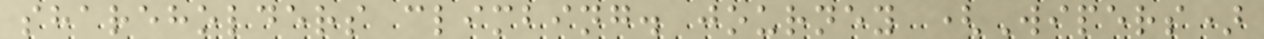shareholders climbing. journey (Wipers)
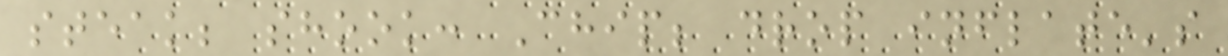steak; shook: Chip; drop inflate's
